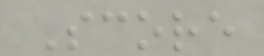Score
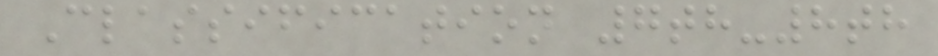Classification 7th-8th
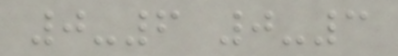0-6 0-3
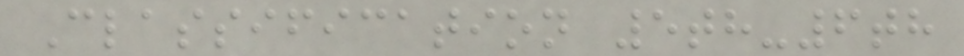Classification 5th-6th
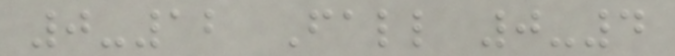0-12 Fall 0-4
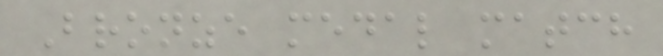Bronze medal match
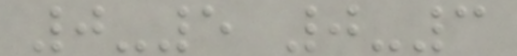0-5 0-3
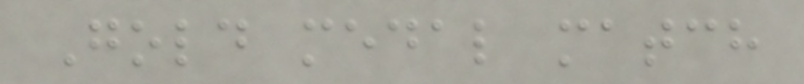Gold medal match
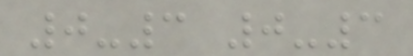0-3 0-3
